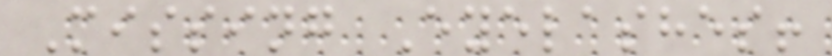Missing Eyelashes!
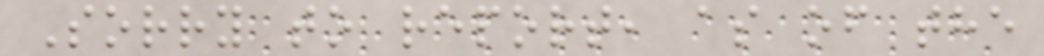Sorry to report, as of the
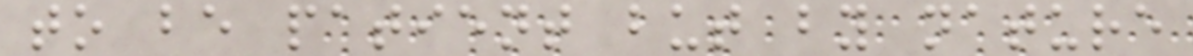to be patient but by nature
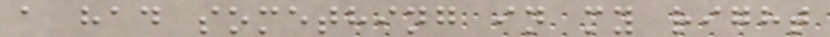a had something in my right
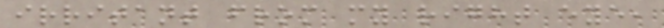irritant from my right eye,
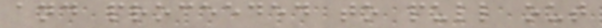and proceeded to pull out
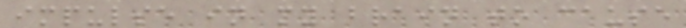impulse in my brain to cause
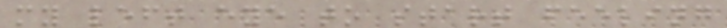my left eye to start feeling
